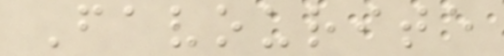Favourite
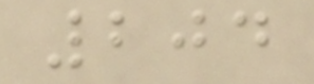204
